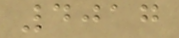4017
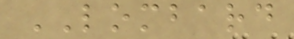LOMBARD
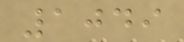1049
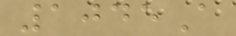1045A
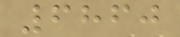6860
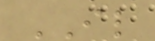IL
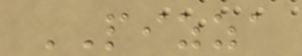PIZZA
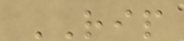RIP
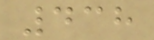438
